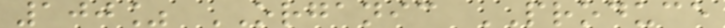100% ORGANIC PRODUCE
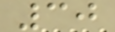30
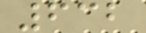632
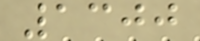1300
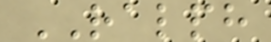RALPH
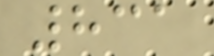831
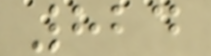824
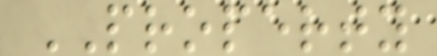PROPERTY
